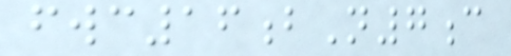fwc16bN7c
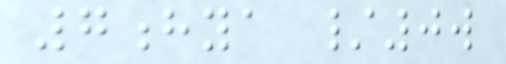7hya /0w
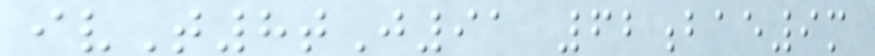ivT8tJ91 62bae9m
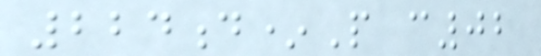224d*P c02
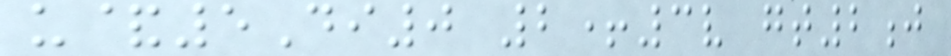u&5Di0 2+3v gt2j
